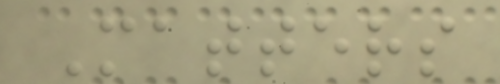Matters
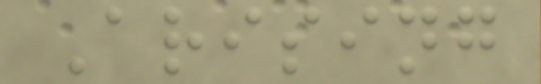Arising
